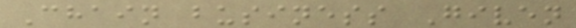Chain business Given
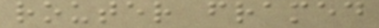router framed
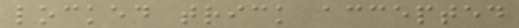locked trick accepted
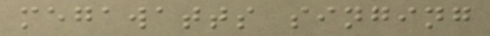megawatts singing
